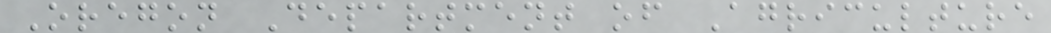Oregon Department of Agriculture
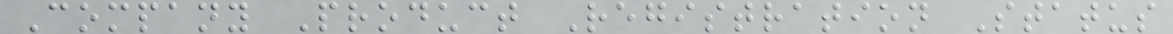Company Product Registration Status
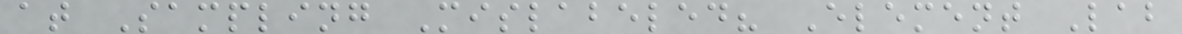at Sampling Mislabeled? Element Lab
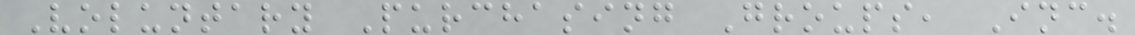Voluntary Purchasing Groups, Inc.
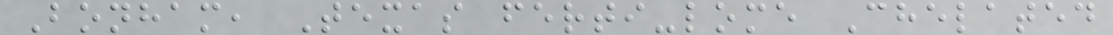Bonham, Texas ferti-lome Chelated
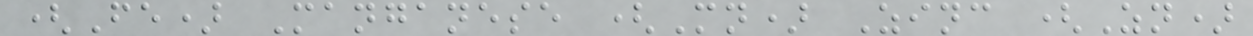(Fe) Manganese (Mn) Zinc (Zn)
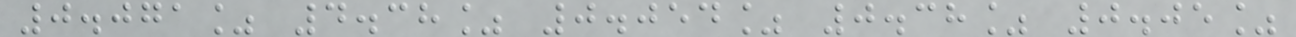0.071% 4.38% 0.054% 0.38% 0.05%
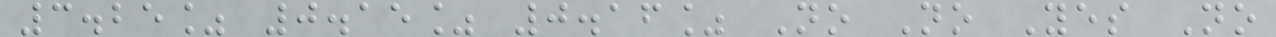3.25% 0.15% 0.16% No No Yes No
